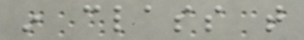in class that
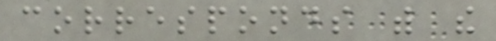corresponds with the
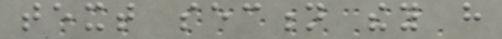text section they have
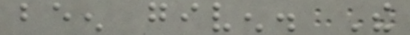been given. The
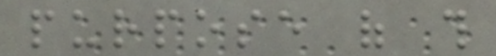purpose of this
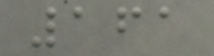161
